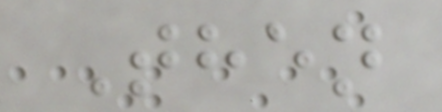Then
